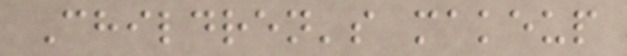Children's makeup
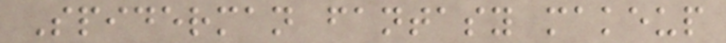Spiderman fantasy makeup
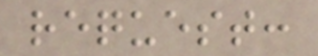request:
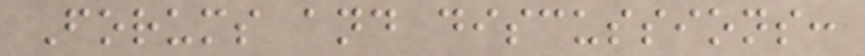Forums and discussions:
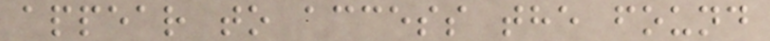appear to access the found
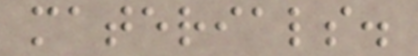materials.
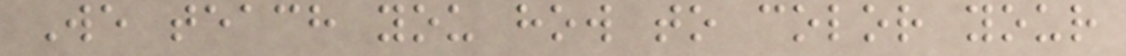We teach you how to color your
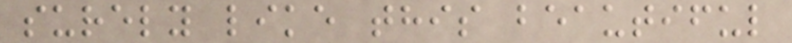surely like this beautiful
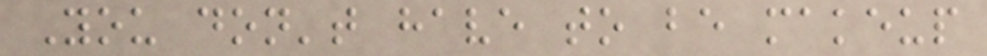You don't have to be makeup
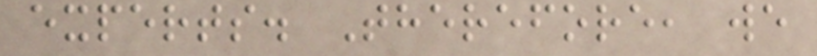experts. Therefore, we
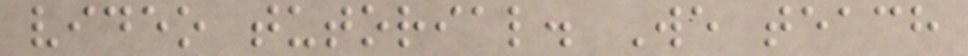video tutorial. We teach
